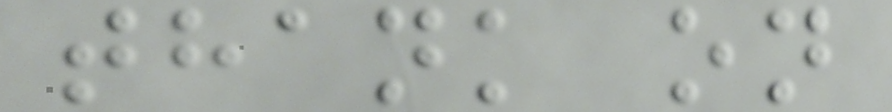thank on
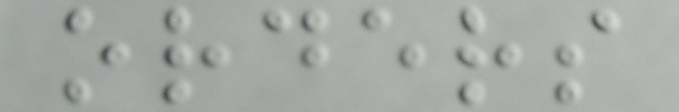orders
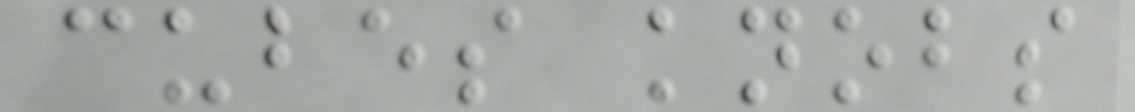cubes knobs
